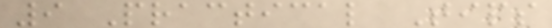9 Practical Tips
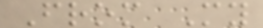From My
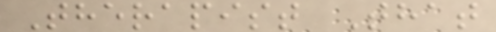Therapist That
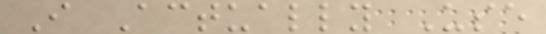I Actually Use
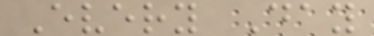Every Day
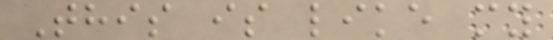This is like my
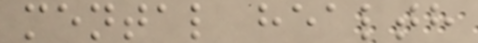mental health
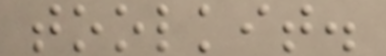toolkit.
